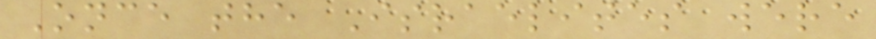Once the Israelites were
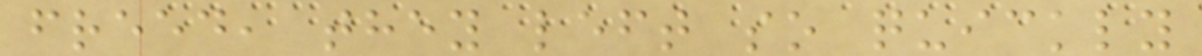freed, they left so quickly
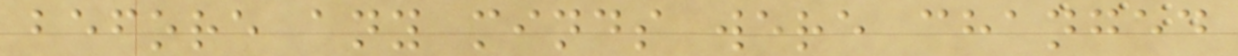before any minds were changed
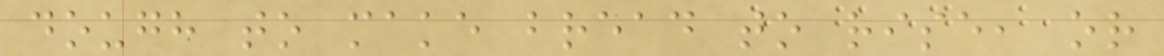dough to make bread to rise, or
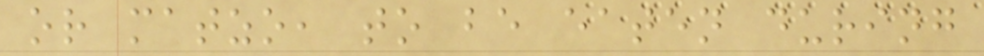or matzo, to be eaten during
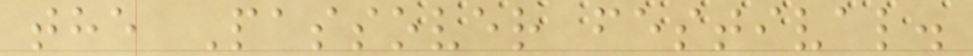the Passover festival.
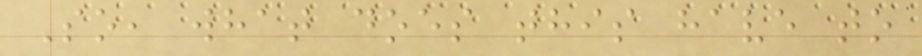So, what does this have to
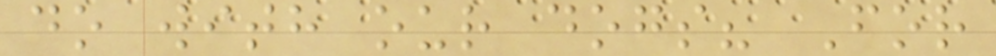do with our dogs? For
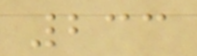233
